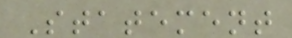Statement
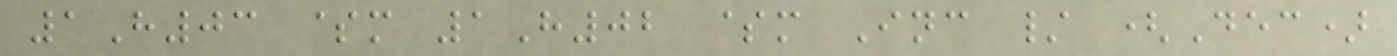1H03 $m 1H02 $m Inc / (Dec)
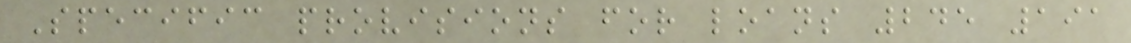Specific provisions for loans 245 191
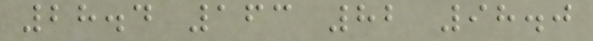28.4 163 82 98.0
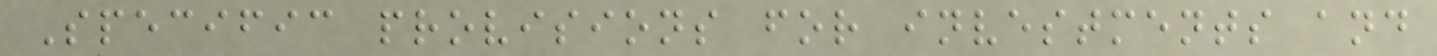Specific provisions for investments and
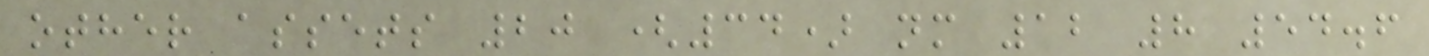other assets 20 (34) nm 12 8 54.6
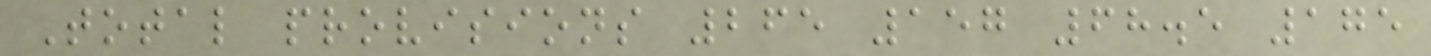Total provisions 265 157 68.5 175
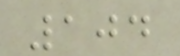104
